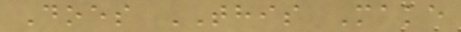Does THIS Make
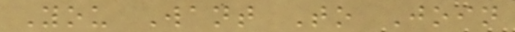You Want To Join
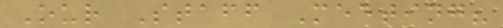Our Staff Meeting?
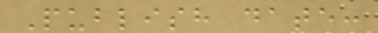Publish date:
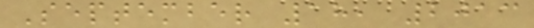September 18, 2013
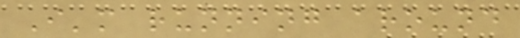I'm running around
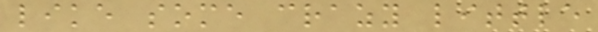like some crazy little
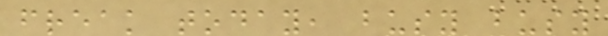freak today, busy busy
